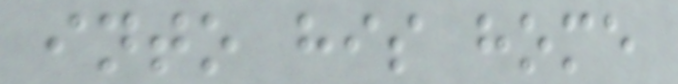into his home
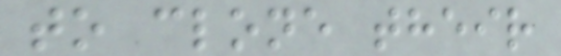to clone their
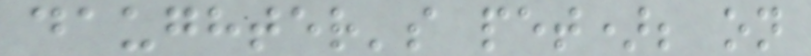daughter's pet); on
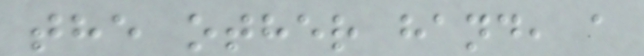the other hand, a
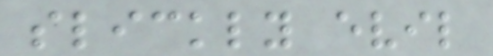slickly evil
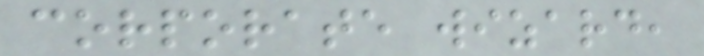corporate wizard,
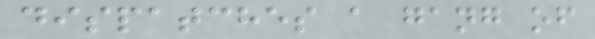dispatches a gang of
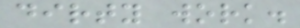dirty work.
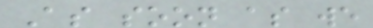As soon as we
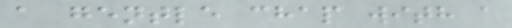a gentle chap with a
